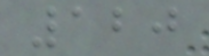120
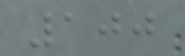100
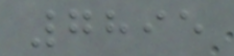7895
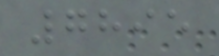7895
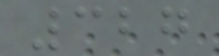327
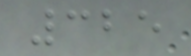325
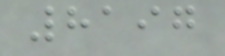8197
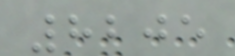8205
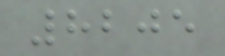8205
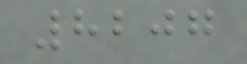8207
